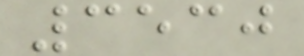3530
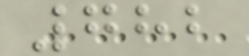782
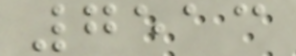7513
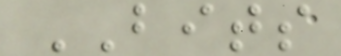BITS
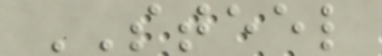STEEL
